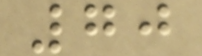70
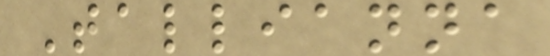Tallianna
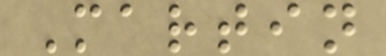Martin
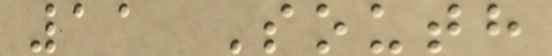11 South
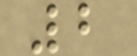2
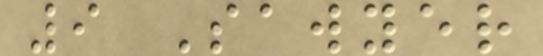9 Sawyer
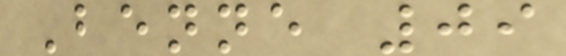Benne 09
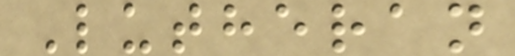Lutheran
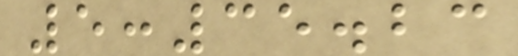5:35.23
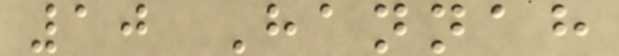10 Hannah
